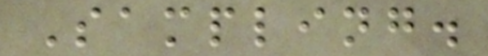Sampling.
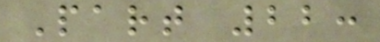Part 22:
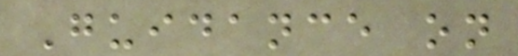Guidance on
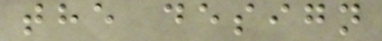the design
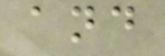and
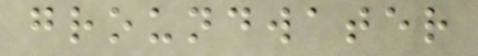groundwater
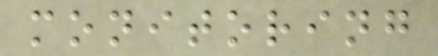monitoring
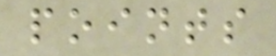points
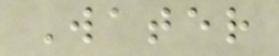Water
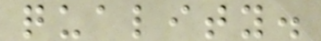quality.
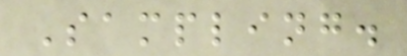Sampling.
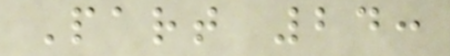Part 24:
